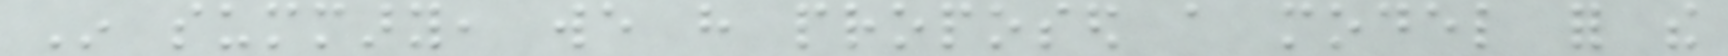In summary, we have proposed a model for the
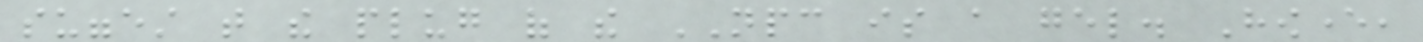suggest that the plug of the NPC is a gel. However,
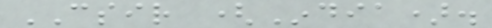CSIR (India).
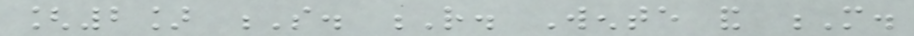[2] S. R. Wente and M.
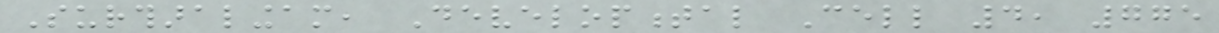Surtharalingam, Developmental Cell 4, 775
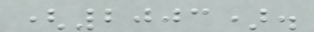(2003).
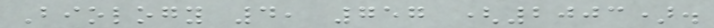Biology 4, 757 (2003).
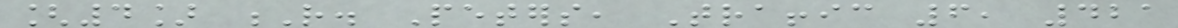[4] R. Peters, Traffic 6, 421
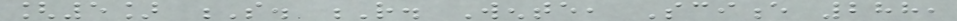[5] S. R. Wente, Science 288,
